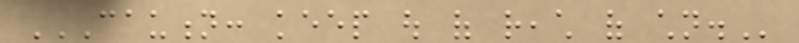CAUTION: KEEP OUT OF REACH OF CHILDREN.
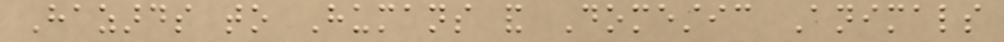Hazards to Humans and Domestic Animals
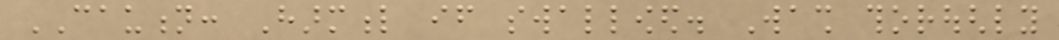CAUTION: Harmful if swallowed. Wash thoroughly
